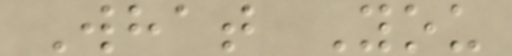What You
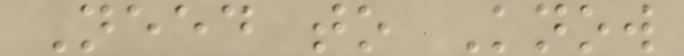Need to Know
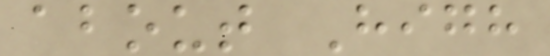about High
